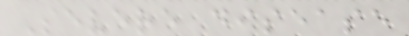Severe disease
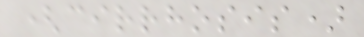(cirrhosis)
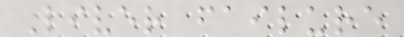Liver failure
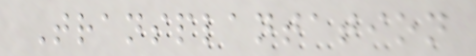Transplantation
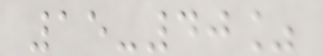15-40%
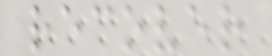recover
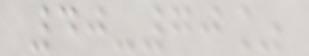40-70%
